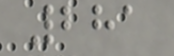281
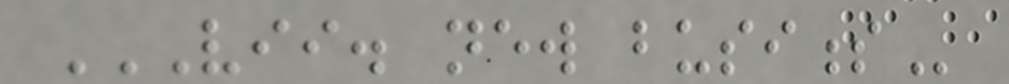VII. NEW BUSINESS
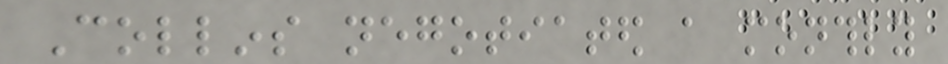Collins negotiated a monthly
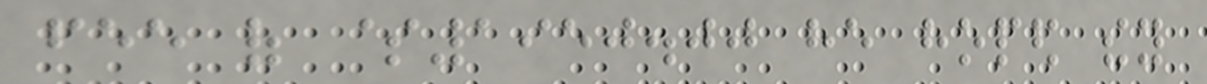fee of $1950.00 he hoped they
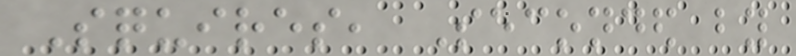Squires, Seconded by
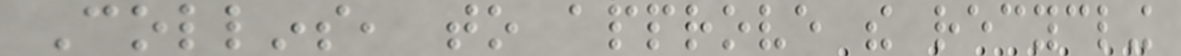Collins, to approve the recycling
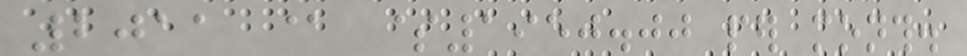2011 @ $1950.00 per month.
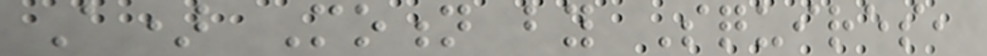A) Motion by Squires,
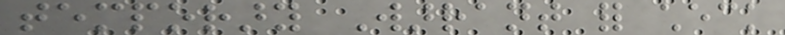temporary Warrant for check
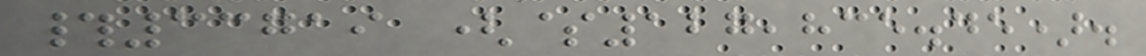#33719 ($127,835.45).
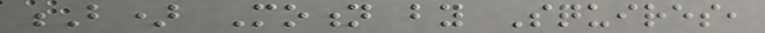B) Motion by Squires,
